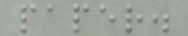paper.
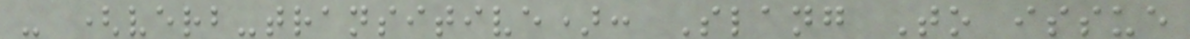- (verb-transitive): Slang To issue
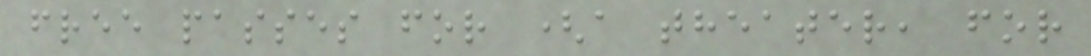free passes for (a theater, for
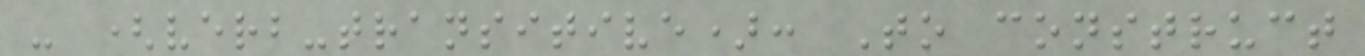- (verb-transitive): To construct
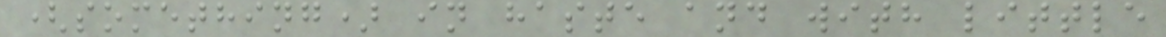(something) in haste and with little
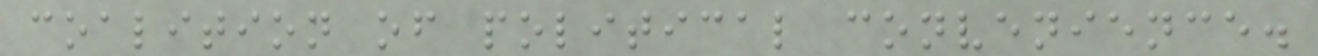coalition of political convenience.
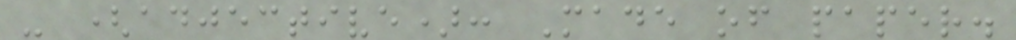- (adjective): Made of paper.
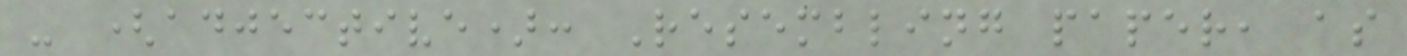- (adjective): Resembling paper, as
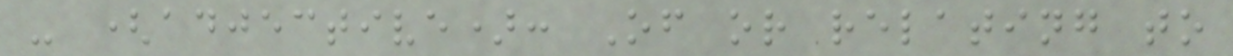- (adjective): Of or relating to
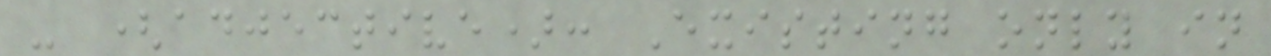- (adjective): Existing only in
